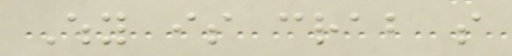Why is crab so
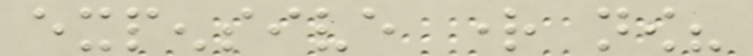expensive right now?
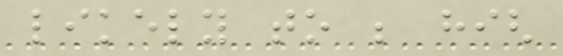likely to be high
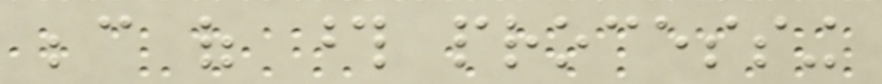because of those processing
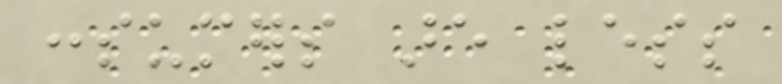consumers are less
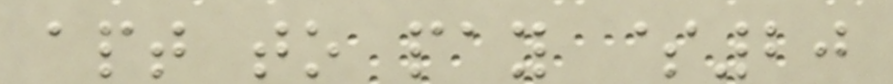apt to pay $20
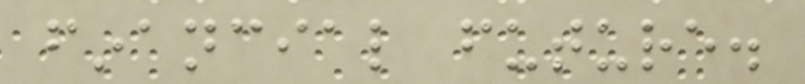financial future.
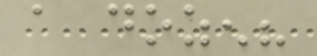a dozen?
